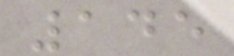145
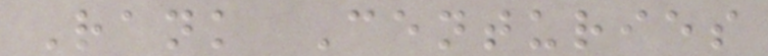Rank Centuries
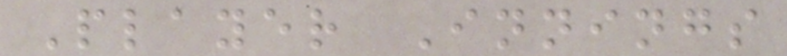Player Innings
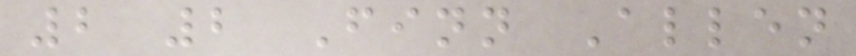2 2 Finn Allen
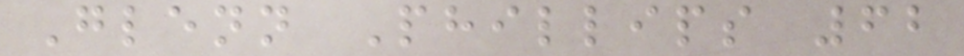Glenn Phillips 62
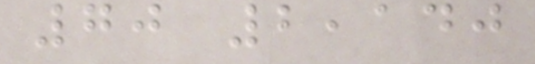70 2,140
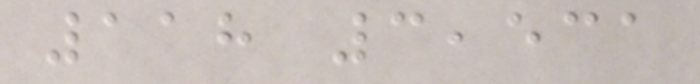118 3,531
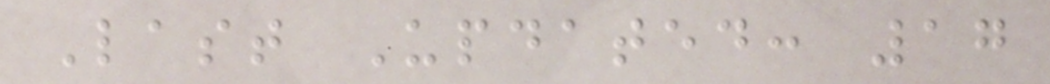Last Updated: 17
